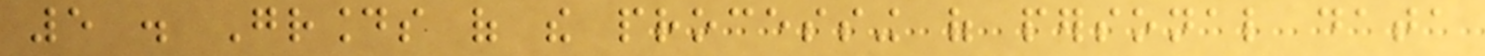5 . Grounds of the processing of personal data
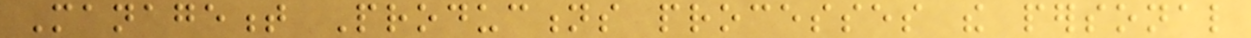Management Productions processes the personal
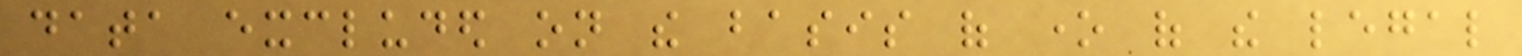data excluded on the basis of one of the legal
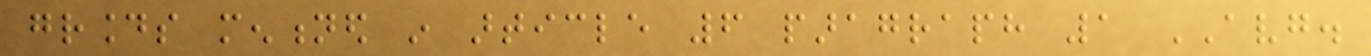grounds mentioned in article 6 paragraph 1 AVG.
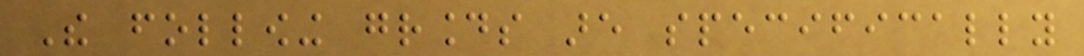The following grounds are specifically
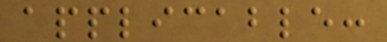applicable:
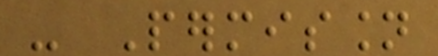- Permission
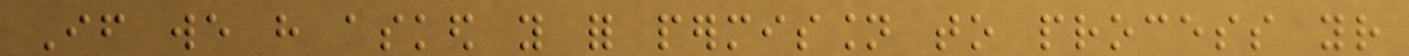If we have asked you for permission to process your
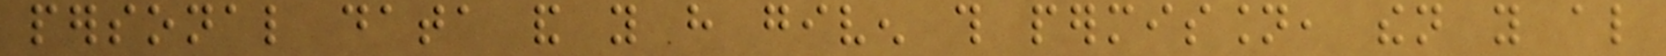personal data and you have given this permission, then you also
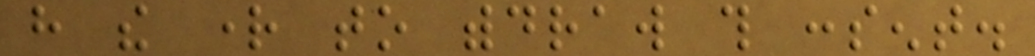have the right to withdraw this consent.
